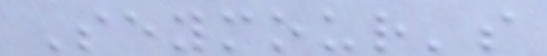Seymour's
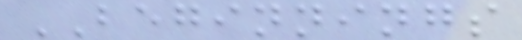BEGINNINGS
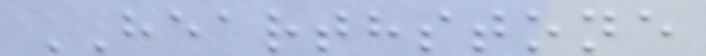HEARTHSTONE
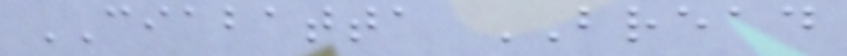CIABATTA BREAD
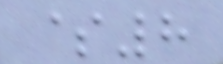$8
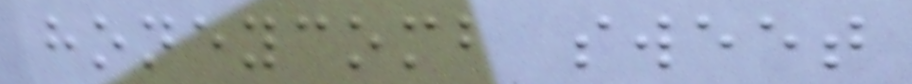honeycomb sweet
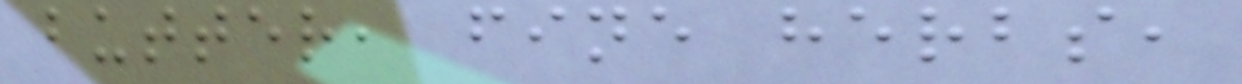butter, fine herbs,
